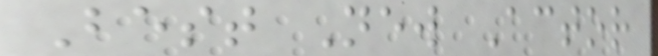Best New Actor
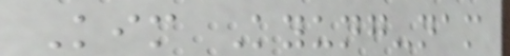Kim Kyung-nam
